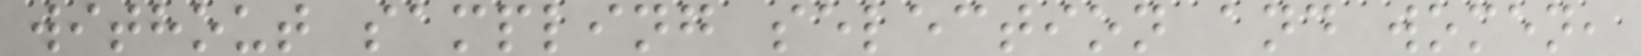without sampling selection and women,
